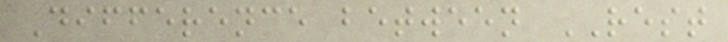Difference between REST
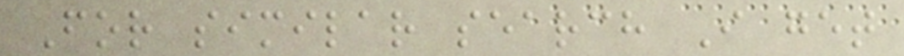For similar search I get
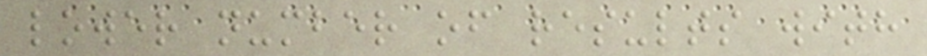lower number of results with
